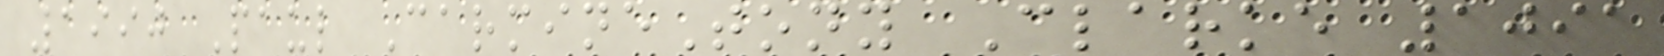1990 Paul CarmineTony Clarke 1091
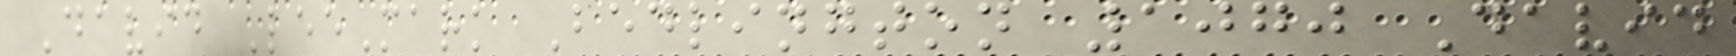David LeeMark Bedlington 1070 David
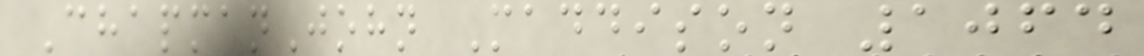ChapmanJohn Maddison 1064
